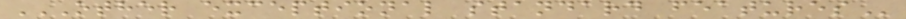OTHER EXCEPTIONAL STANDARD FEATURES
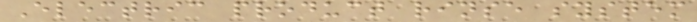Electric product rinse system
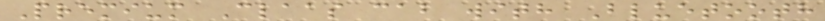Premium Claas cab with Bluetooth
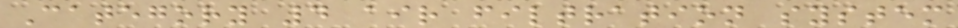Category 4 air filtration system
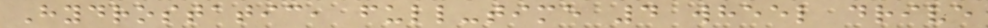Hydrostatic, full-time 4 wheel drive
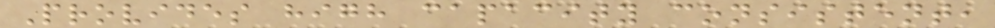Provides high capacity consistent,
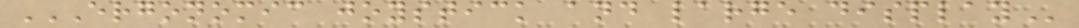ERGONOMIC JOYSTICK AND LARGE DISPLAY
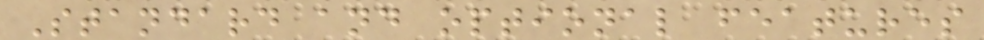Standard and optional features
